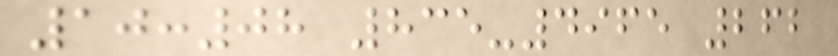10:08 835-4965 262
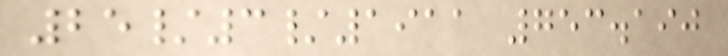25/3/1911 753.190
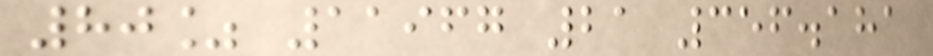80% 11967 21 356.181
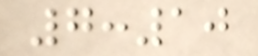7:10
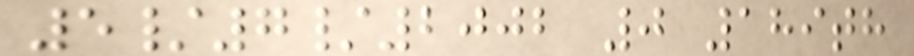5/7/2002 0 189th
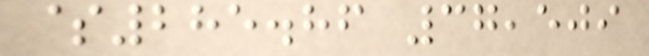$285.86 37,509
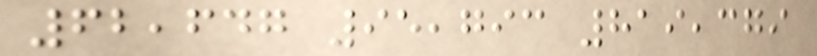62,647 95,793 819,379
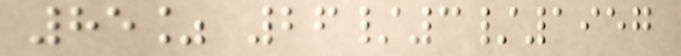85% 26/3/1957
